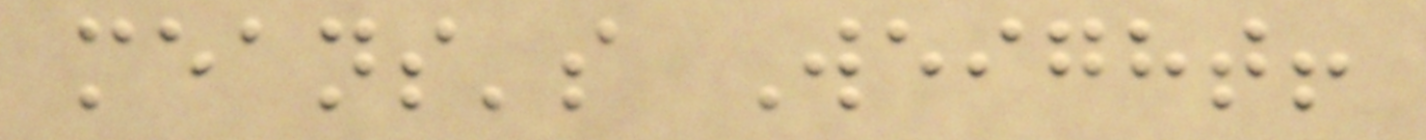means's Weight!
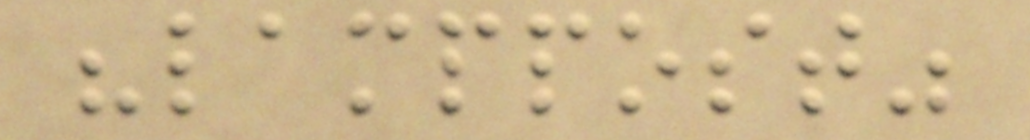"lamppost"
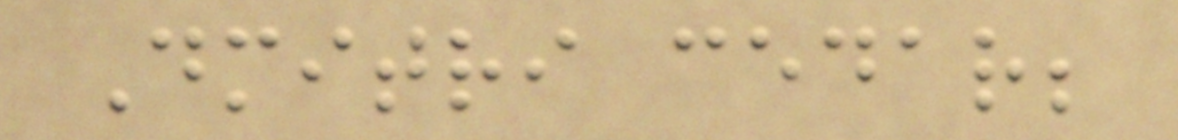Dmitri cedar;
